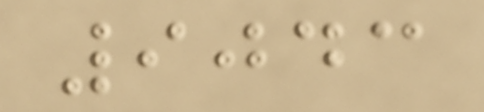9043
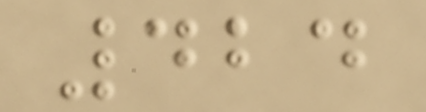424
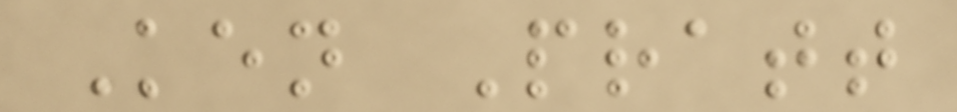Ken Pratt
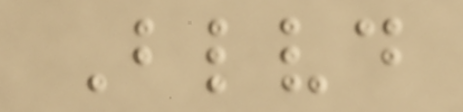Blvd
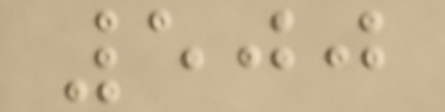500
